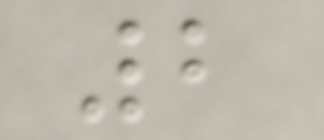2
